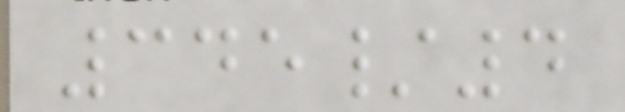345/4
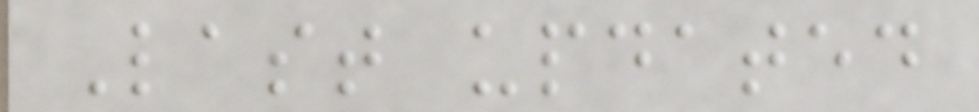Last updated
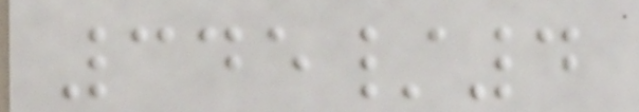345/4
